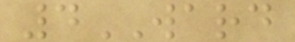4WARD
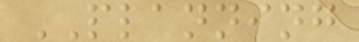PLANNING
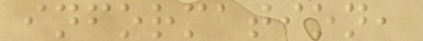information,
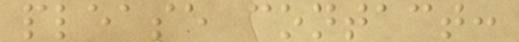please contact:
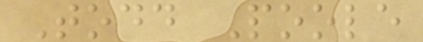Todd Poole
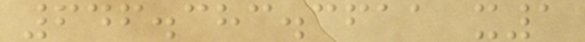646.383.3611 x1
